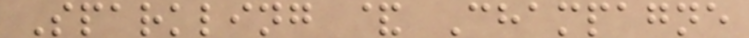Sparkling & Champagne
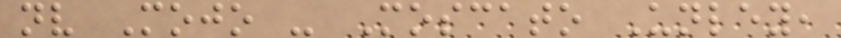nv Mojo - Moscato Unley,
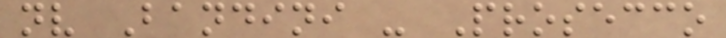nv Bandini - Prosecco
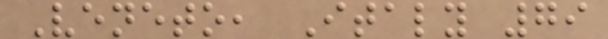Veneto, Italy 79
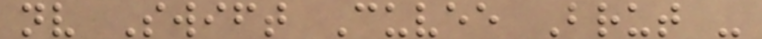nv Swift Cuvee Brut -
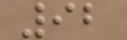92
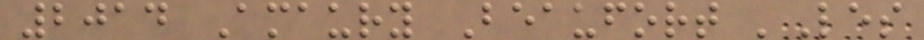2014 Amaury Beaufort 'Les
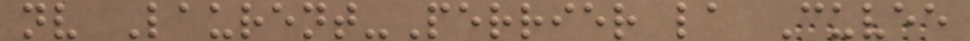nv Laurent-Perrier la Cuvee
